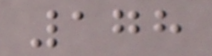178
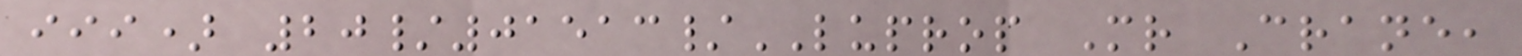iii) 20/01513/LUPROP Mr Crane,
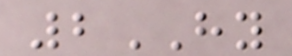2HY
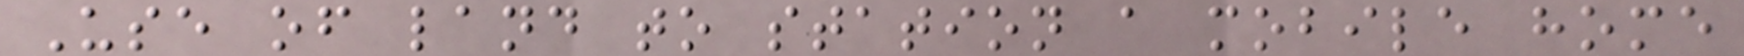Use of land to station a mobile home
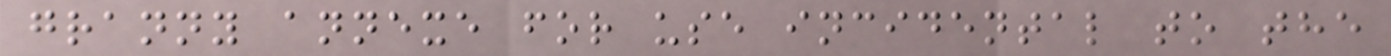granny annexe for use incidental to the
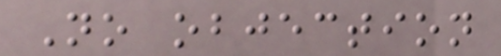No objection
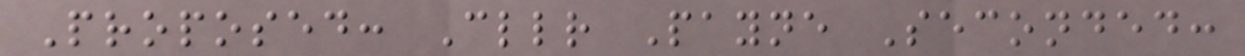Proposed: Cllr Payne Seconded:
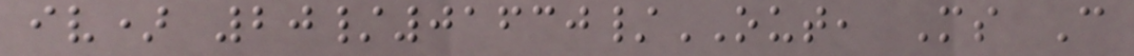iv) 20/01630/OUT, Ms C
